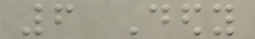6 Dedy
